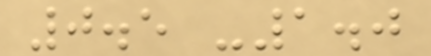0.5 -1.0
